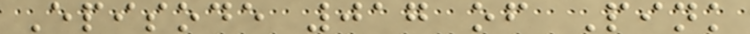Episode 017 of Pink
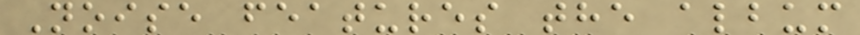Noise features the album
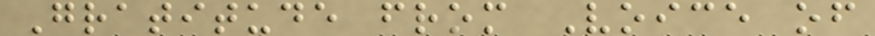Gratitude from Voice of
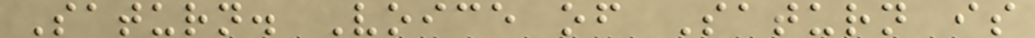Saturn. Voice of Saturn is
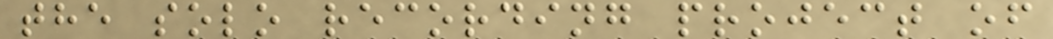the solo recording project of
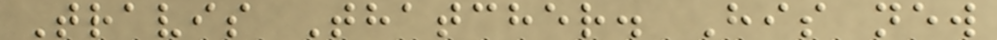Travis Thatcher. His new
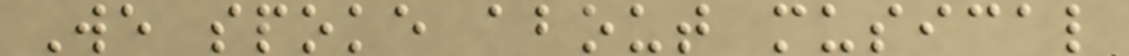We spoke about musical
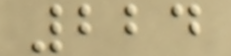224
